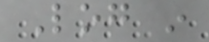Log in
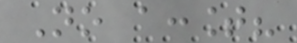No account?
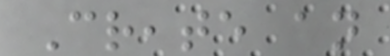Create an
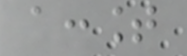account
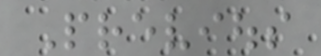Previous
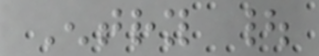Entry |
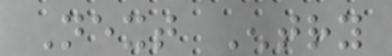Next Entry
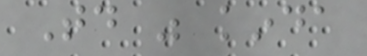Today was kinda
